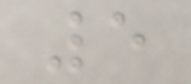5
